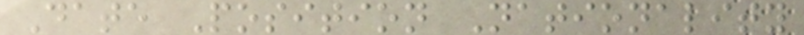Date Position Nationality
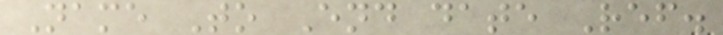Name To End date Ref.
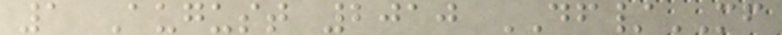1 August 2010 DF/MF
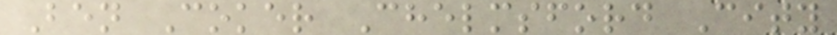Ben Coker Chelmsford City
